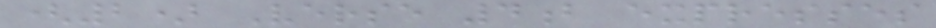(2) Verse 4b expresses
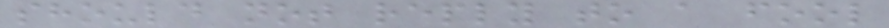should not reply to a fool
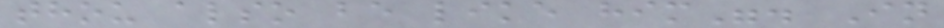thou also be like him". In
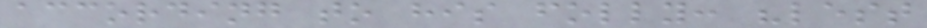according to his folly: "lest
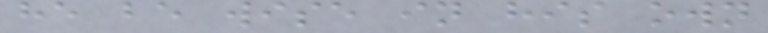he be wise in his own
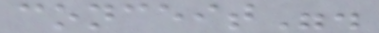conceit".
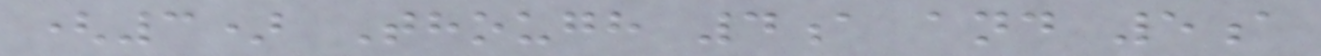(3) Though 4a and 5a
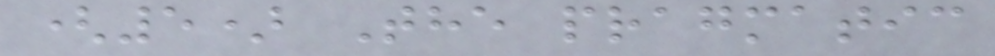(5) The pragmatic
